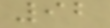92
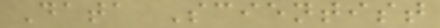Data Scientist
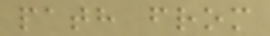path from
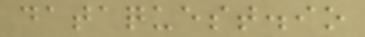dataquest.io
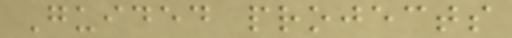Guided projects
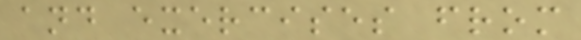and exercises from
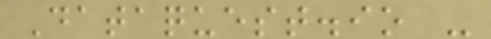Dataquest.io -
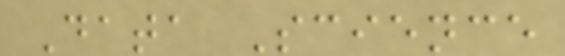Data Science
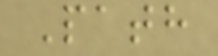Path
